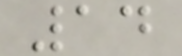14
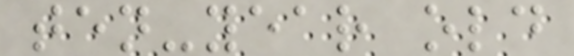ten-year old
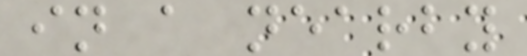in a nearby
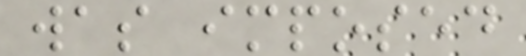was imposed
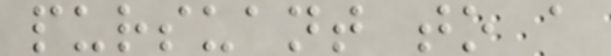pursuant to a
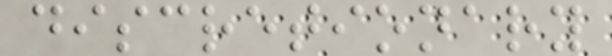discretionary
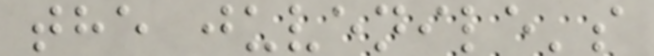the juvenile's
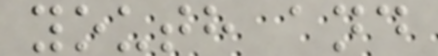youth and
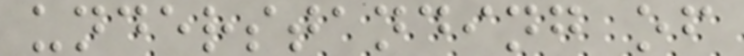understanding of
